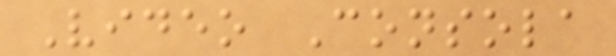Video Consola
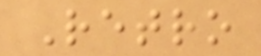Retro
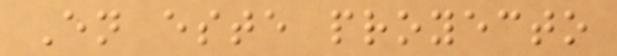En este proyecto
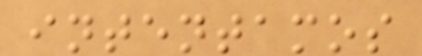intentamos
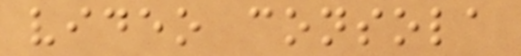video consola
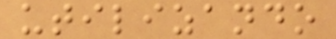utilizando
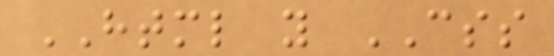HTML y CSS
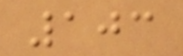103
